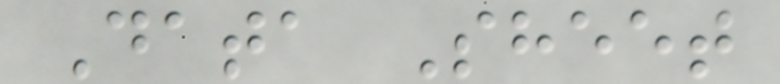Data Sheet
